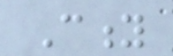City
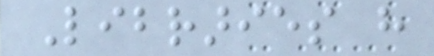Libraries have
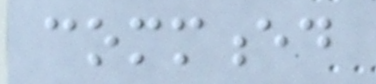commenced
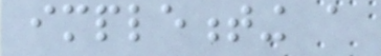implementing a
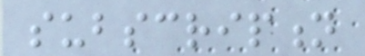subscription
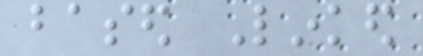based Linked
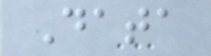Data
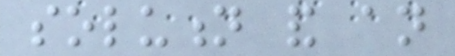solution and an
